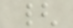{
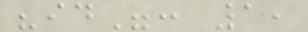"id": 1,
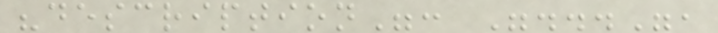"description": "...",
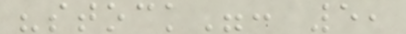"stock": 5,
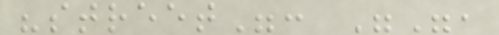"street": "",
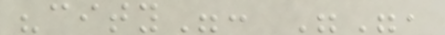"city": "",
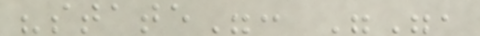"state": "",
